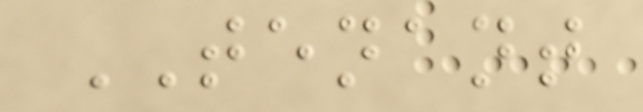TENANT
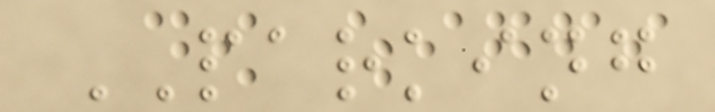PARKING
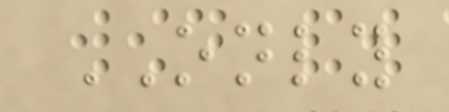ONLY
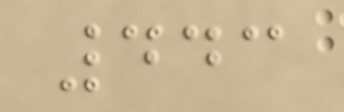443
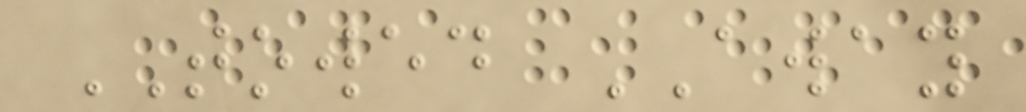TOWED AWAY
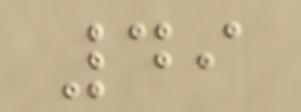49
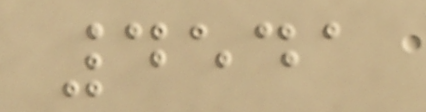4541
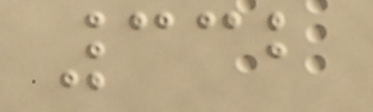332
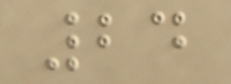24
